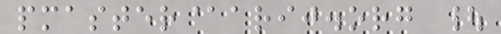pmaster@arij.org |
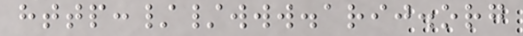http://www.arij.org
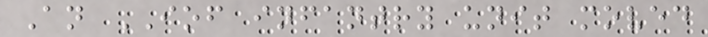An IOF infantry unit moved
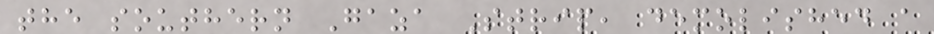the southern Gaza Strip, demolished a
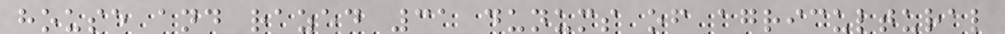house and razed 31 dunums of agricultural
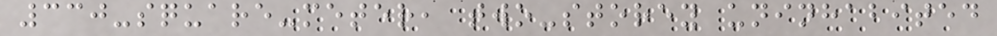330-square-meter, two-storey uninhabited
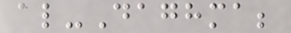al-Daghma;
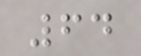64
